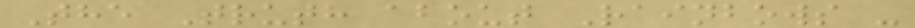The Truth about Rainbows -
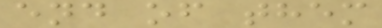end of them
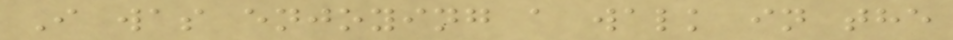I was enjoying a walk in the
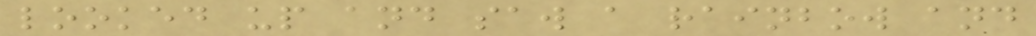looked up and saw a rainbow and
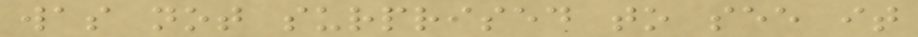was not surprised to see it
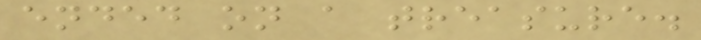ended on a treasure.
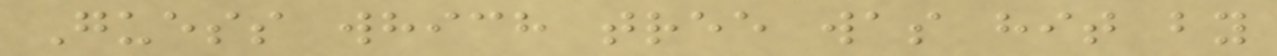Guess which tree was hit by
